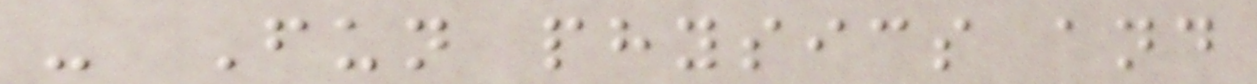- Fun physics and
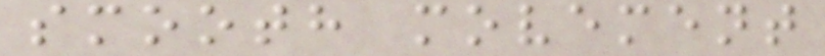smooth movement
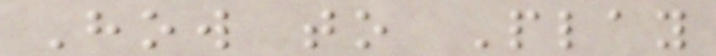How to Play
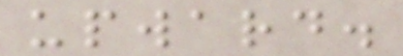upward.
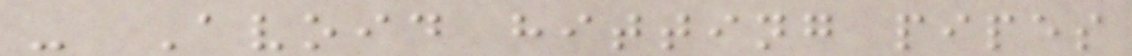- Avoid hitting pipes
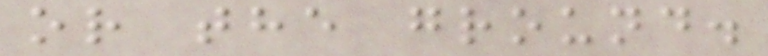or the ground.
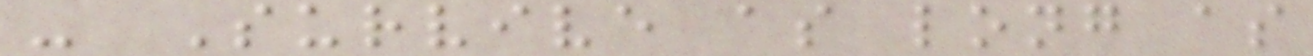- Survive as long as
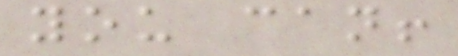you can!
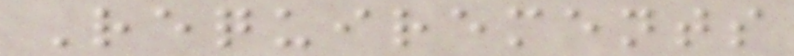Requirements
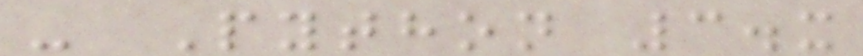- Python 3.x
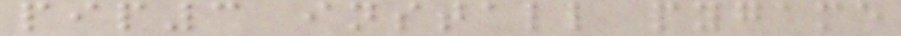pip3 install pygame
